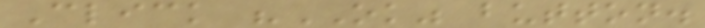Click "OK" button.
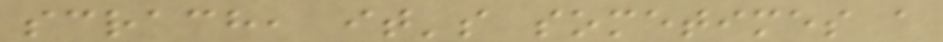scrach, it's sometimes a
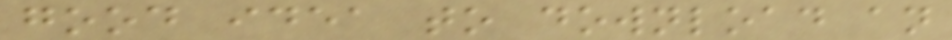good idea to download an
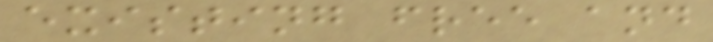existing free and
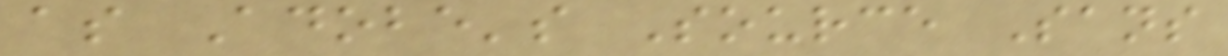as Adobe's Source Sans
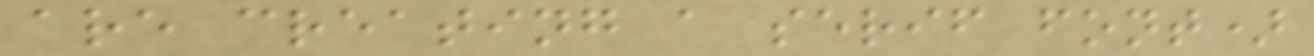are creating a serif font)
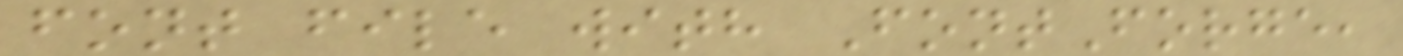font file with FontForge,
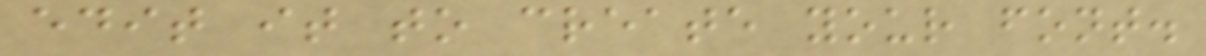edit it to create your font.
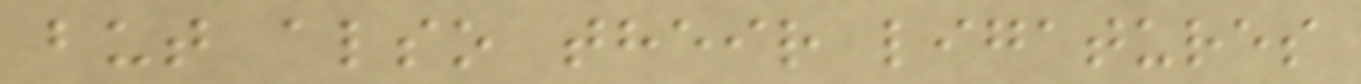but also their ligatures
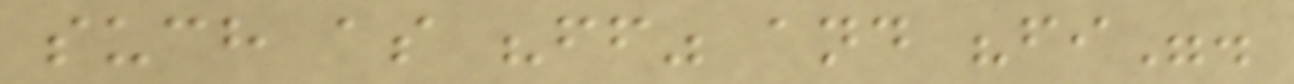such as "ff" and "fi".
